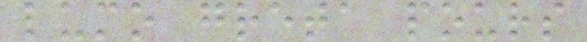lumo greta pours
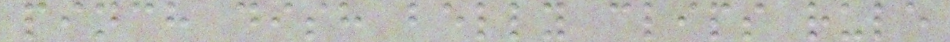pinch dish belly clips rule
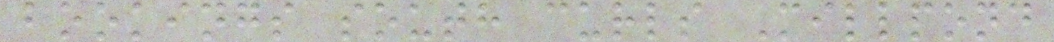bookings south curls Millpond
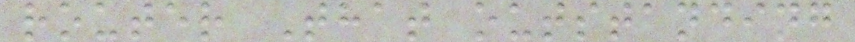router That outstanding
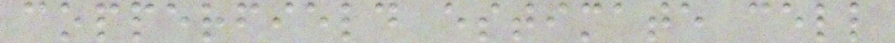copperfield estimate cell
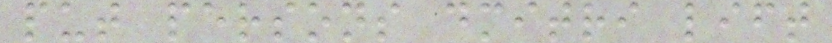put persons dmitri lift
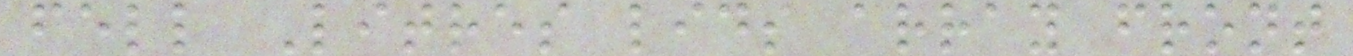fell Litres lids array front
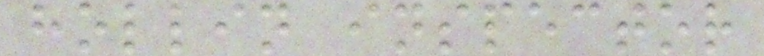hollin inspector
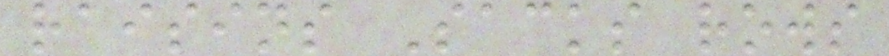raisins Sacks rows
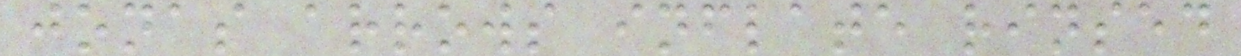jonas arrows inflate rinsed
